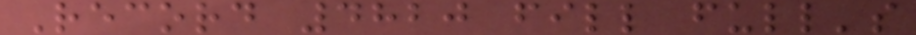Record 4820 fill full's
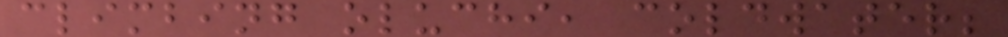climbing oluchi, coldwater;
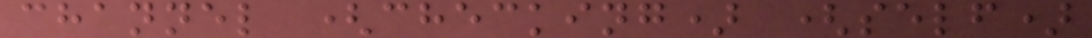channel (checking) (self)
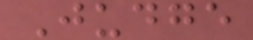Judge
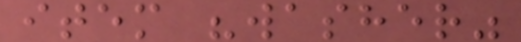item "washer"
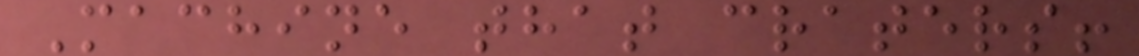Machine that craters!
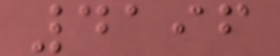4196
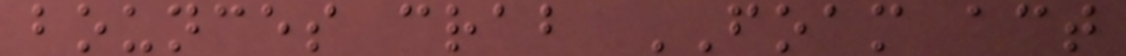bounces crab FOAM act
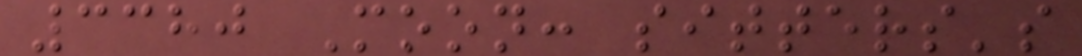3380 Moon: sitters's
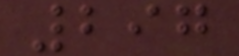297
